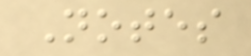Notes
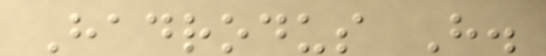Hadrodus H.
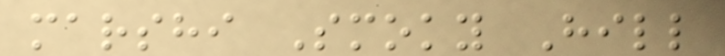marshi Smoky Hill
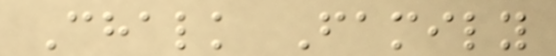Chalk Family
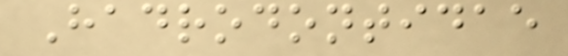Hadrodontidae
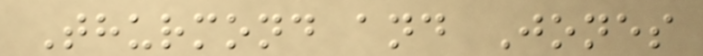Thurmond and Jones
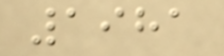1981
